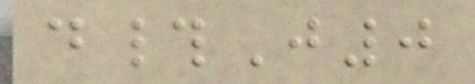d#J0
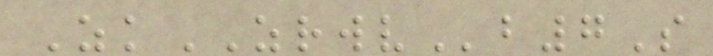ZkZRWVb7S
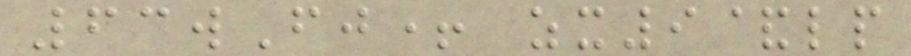63wFj+ zx9&lp
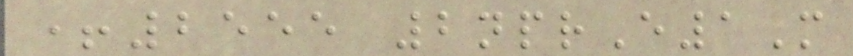+2555 2nprE1M
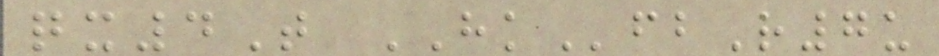qx4T HKfbR7u
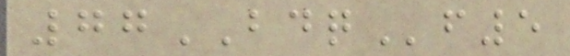77BDQf5
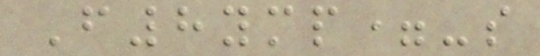F8ymp=-s
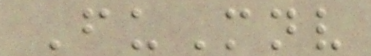FuMnv
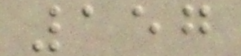157
